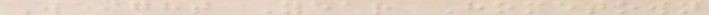Weight Year Hometown
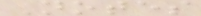Notes
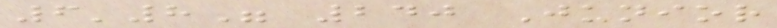6'8" 240 Junior
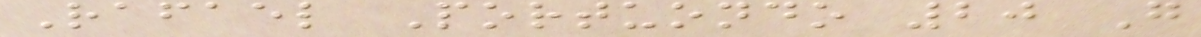Rafael Portuondo 20 G
